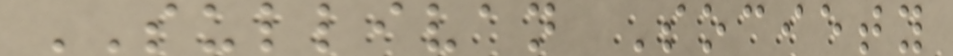SULLIVAN Society
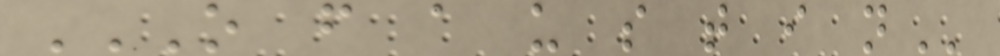O F A U S T I N
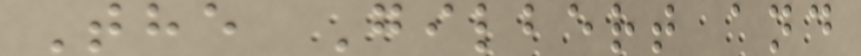The Gilbert and
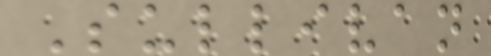Sullivan
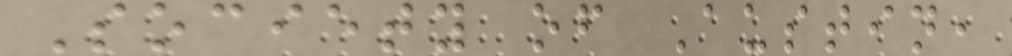Society of Austin,
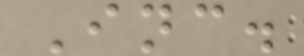Inc.
